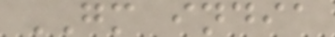GM india
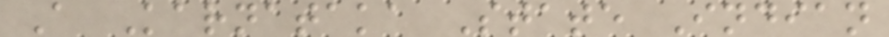A Karnataka State Indian
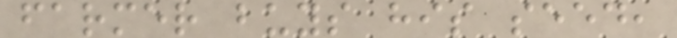farmer buys his seed,
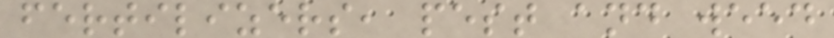fertilizers, pest and weed
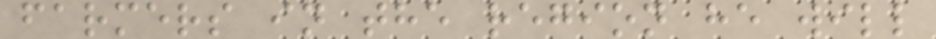farmers in the region he will
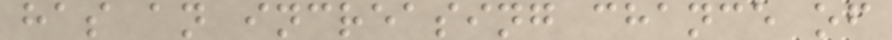has an increasing chance of
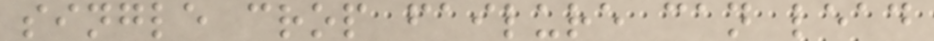single crop failure can lead
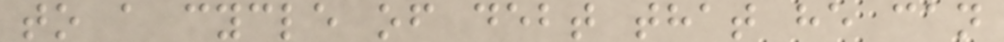to a cycle of debt that he can
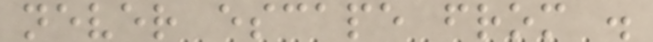never escape from .
